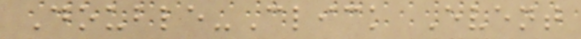Double-Click Event
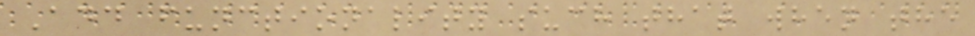Add functionality such that when the
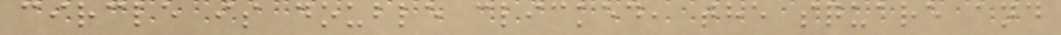circle is double clicked, the square and
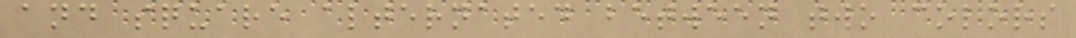and square alternated between two colors
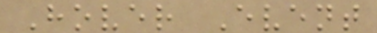Hover Event
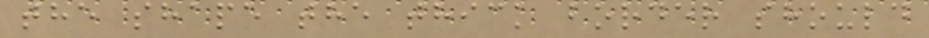the shape the thick border should
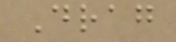Drag
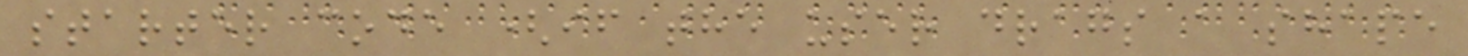starter code (if the user drags a shape
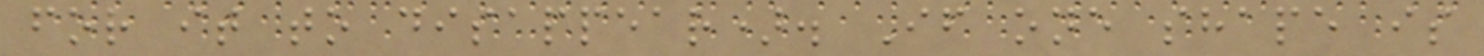for it to disappear). If one shape is
